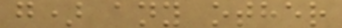g) any other
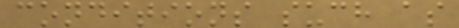conditions such as
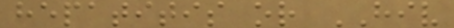hepatitis or HIV
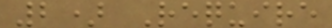2) Require
